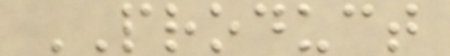PRODUCT
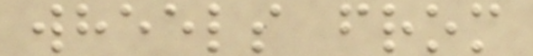wheels from
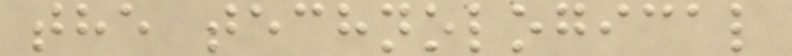the technological
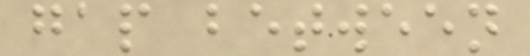gap between
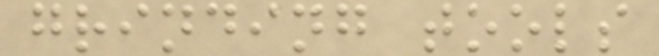grinding tools
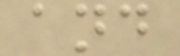and
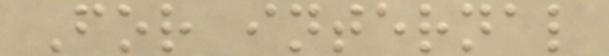For internal
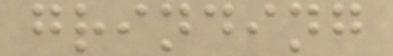grinding
